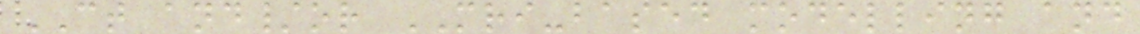CT and/or MRI-based modelling and
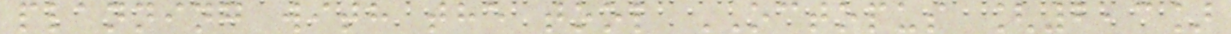planning with the tool OCTOPUS [2,3]
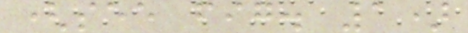(see fig. 1)
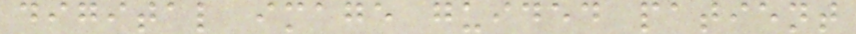digital image guided patient
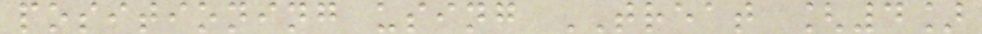positioning using TREAT [4]
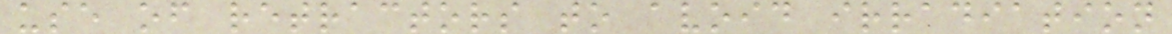use of retractors to avoid irradiation
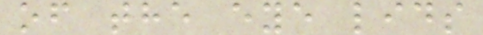of the eye lids
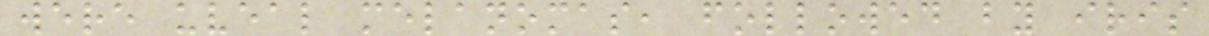were uveal melanomas, followed by iris
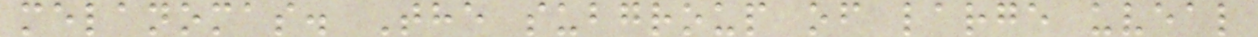melanomas. The subgroup of large uveal
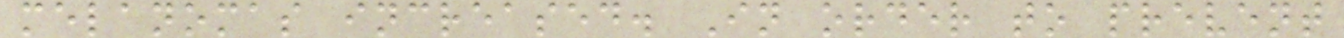melanomas increased. In order to prevent
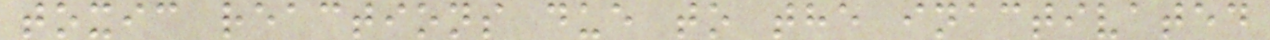toxic reactions due to the inactivated
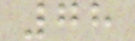78
